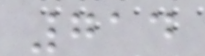714
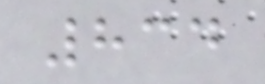834
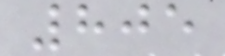805
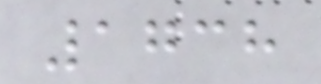1738
